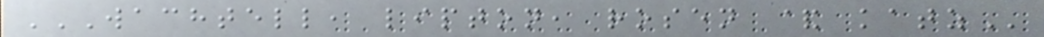WACHTELL, LIPTON, ROSEN & KATZ
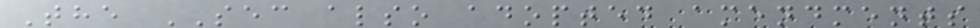The SEC also adopted amendments
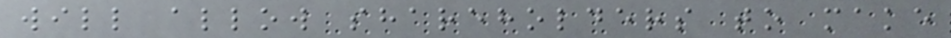will allow shareholders to make
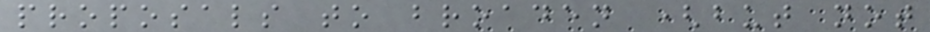proposals to broaden (but not
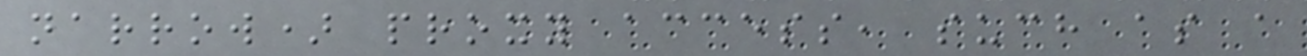narrow) proxy access, such as a
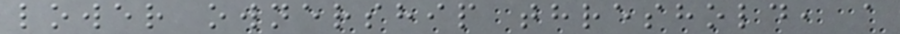lower ownership threshold, a
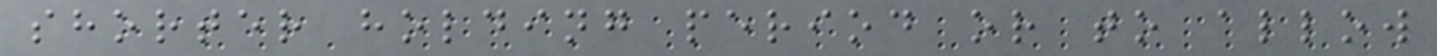shorter holding period or to allow
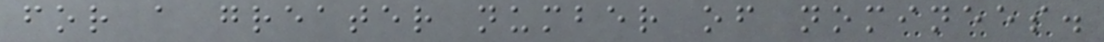for a greater number of nominees.
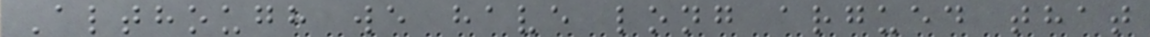Although we have long argued that
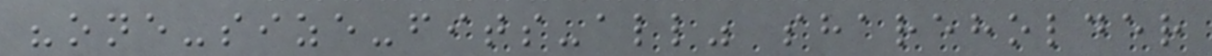"one-size-fits-all" shareholder
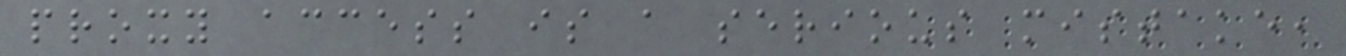proxy access is a serious mistake,
